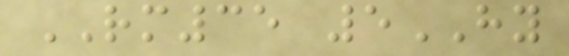RM35 5HY
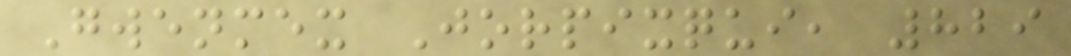Gwenmex Jorpixqui, 829
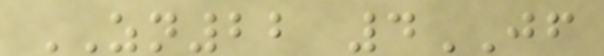ZN22 4JF
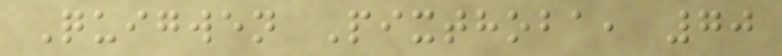Quigwen Pixthoba, 70
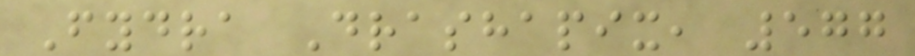Fydra Drashapix, 577
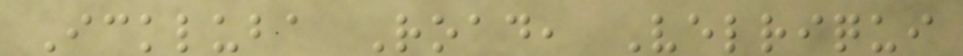Ickluba Road, Velriqui
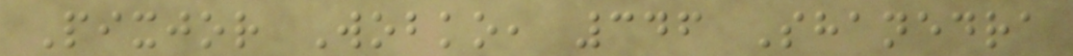Pixjor Wobko, 346 Shanedra
